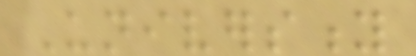University
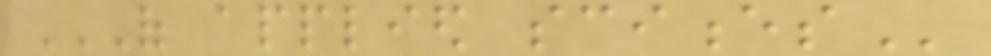OF APPLIED SCIENCES
